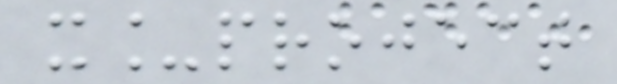x_project
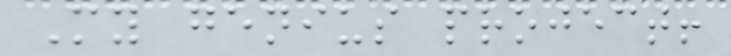My genius project!
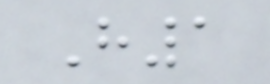H1
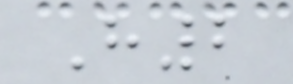H2
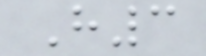H3
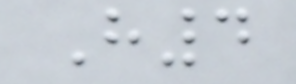H4
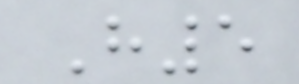H5
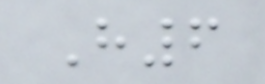H6
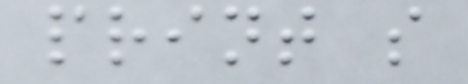print s
